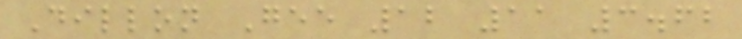Dillon Gee 12 11 3.62
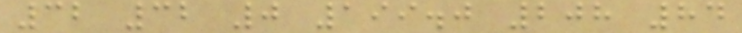32 32 0 199.0 208 84
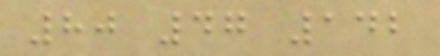80 47 142
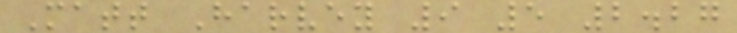Matt Harvey 9 5 2.27
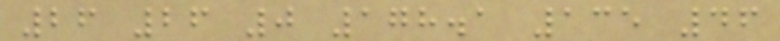26 26 0 178.1 135 46
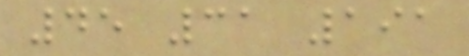45 31 191
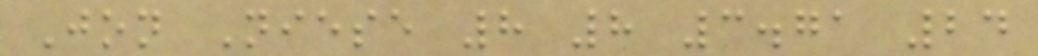Jon Niese 8 8 3.71 24
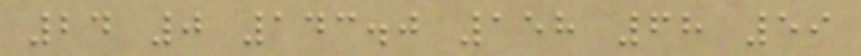24 0 143.0 158 68 59
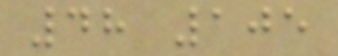48 105
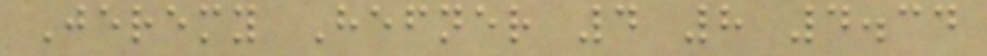Jeremy Hefner 4 8 4.34
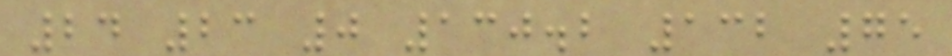24 23 0 130.2 132 75
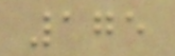175
